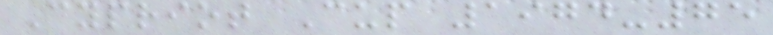Cypriot Cup 1974-75
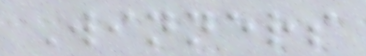Winners
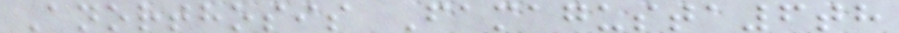Anorthosis Famagusta6th
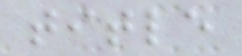title
